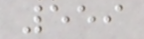559
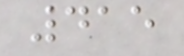415
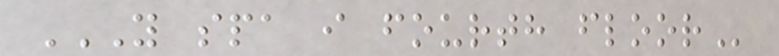Y SPA I FOURTH FLOOR
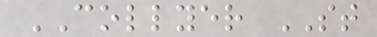COLLYER ST
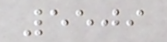5509
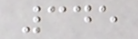345
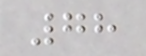78
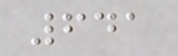641
